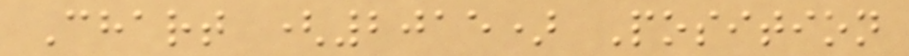Chart (2015) Position
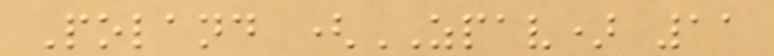Poland (ZPAV) 11
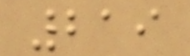219
